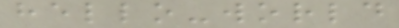hello-world
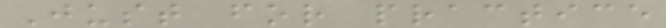Just for practice
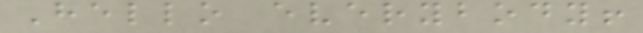Hello everybody!
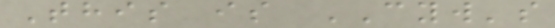This is CYW's
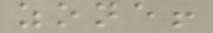zone!
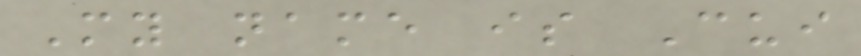My name is Cui
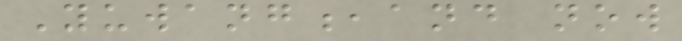Yuwang,and now
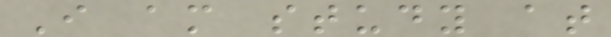I am study at
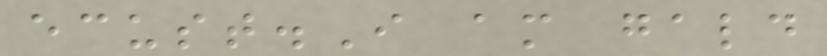ecust.I am gald
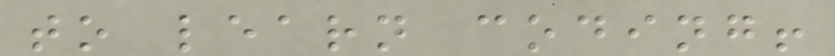to learn coding!
